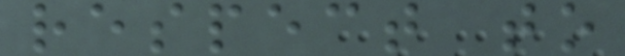respect to
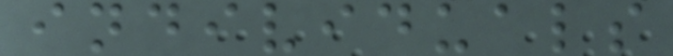individuals
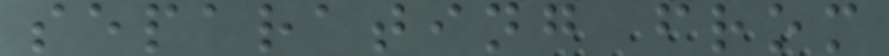separating from
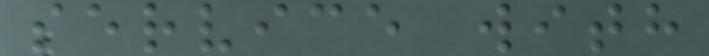service with
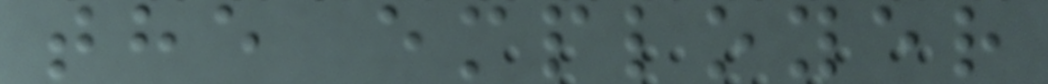the employer
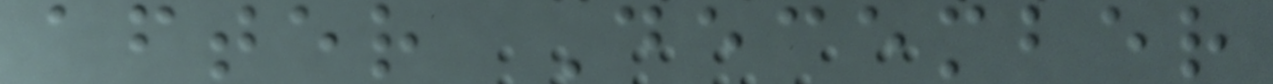after December
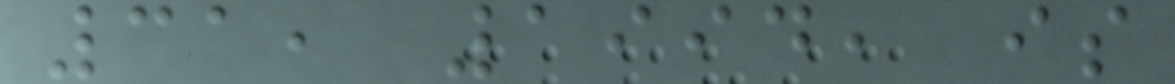31, 1994, is
